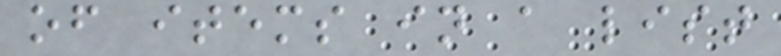of items in a list
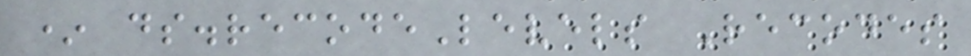* ds.recodeLevels Recodes
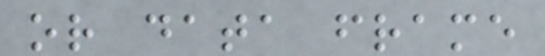or data frame
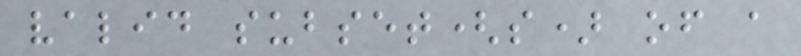valid subset(s) of a
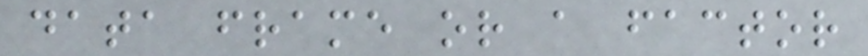data frame or a factor
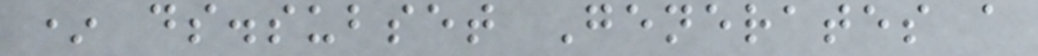* ds.subset Generates a
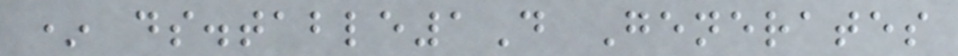* ds.table1D Generates
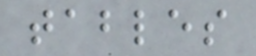tables
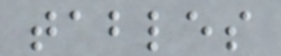tables
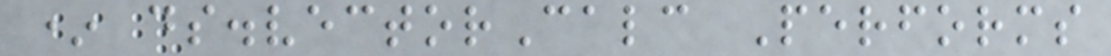* ds.vectorCalc Performs
